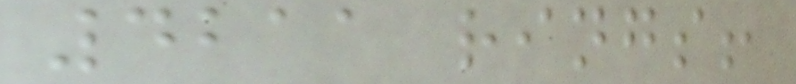4211 rings!
